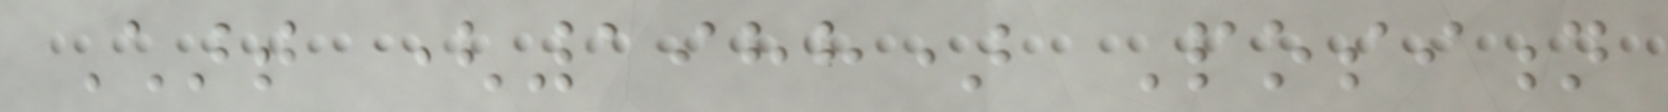Chart (1988) Position
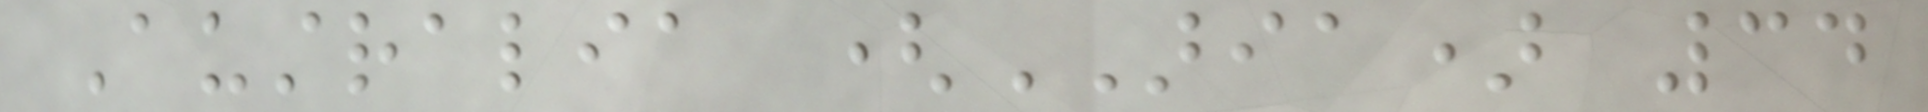Australia (ARIA) 34
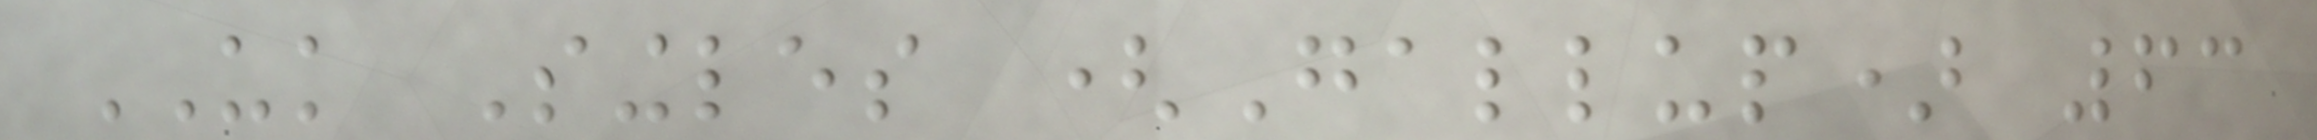UK Singles (Gallup) 63
